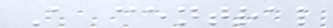A central
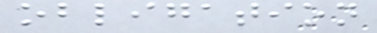obligation
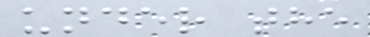under the
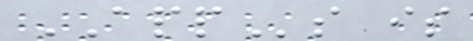APPs is
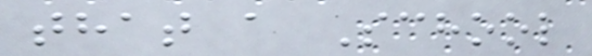that a School
